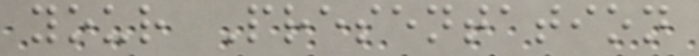your Presentation
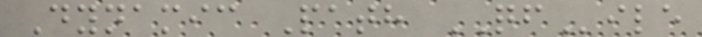Dynamic Path QFile
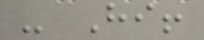- Hi!
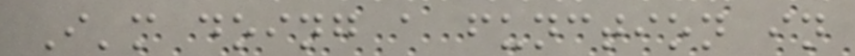I'm doing a function in
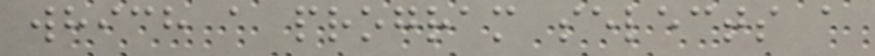which a program selects a
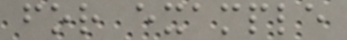for example
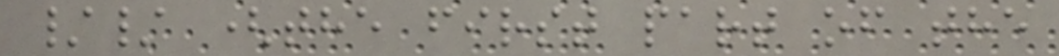// (the first part of the
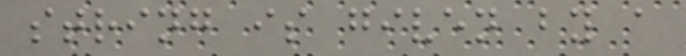string is given by a
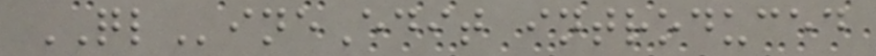QLineEdit introduced
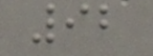92
